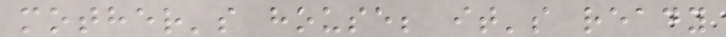mother's house; it's ready
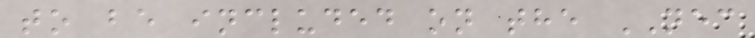to be included on the NEC
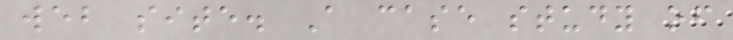web site. A case study of
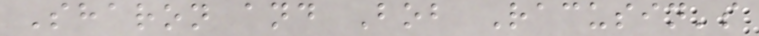Sharon and Bob Racusin's
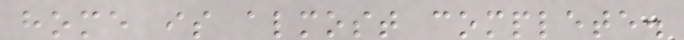home is almost complete.
